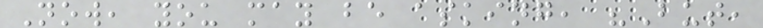Now, you may be asking, "But,
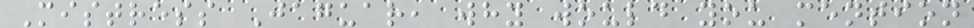Mistress Jaguar, why would you mention
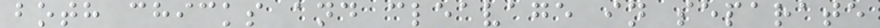both chicks and cleavage in separate
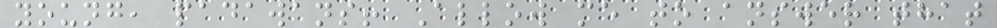young, padawans! Allow me to answer that
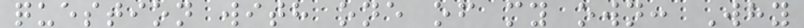question with one of my own: Why
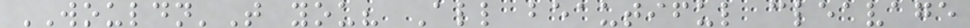WOULDN'T you? All beautiful cleavage
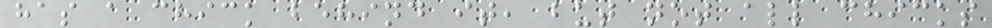has a chick behind it, but not all chicks
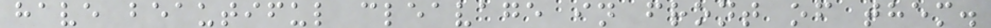have beautiful cleavage in front of them.
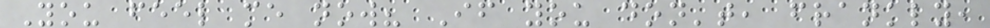You feel me now? If you don't, frankly,
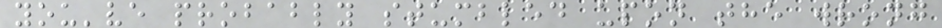you've probably stumbled upon the wrong
